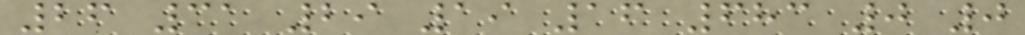26 31 29 19 16 683 0 0
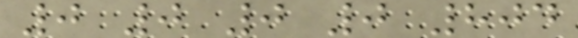0 0 0 0 804
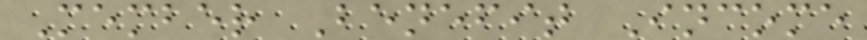Member Benefit Income
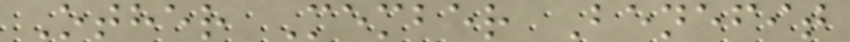Other Member Benefit
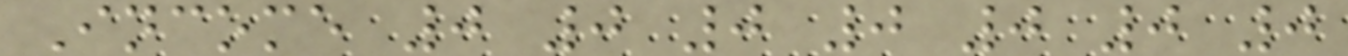Income 0 0 0 0 0 0 0
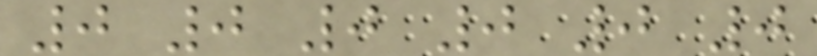0 0 0 0 0 0
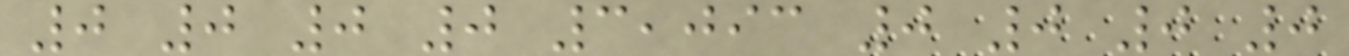0 0 0 0 3,093 0 0 0 0
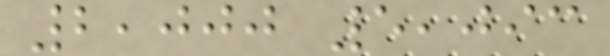2,000 5,093
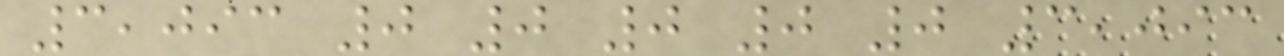3,093 0 0 0 0 0 3,093
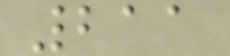211
